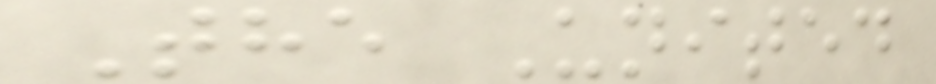The United
